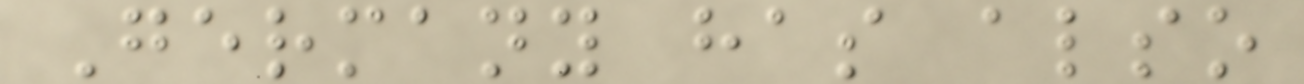Germany has also
